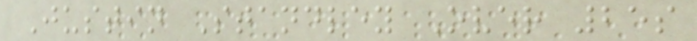Justin Standley Over 25s
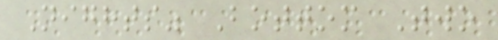Nights" Bottom Two
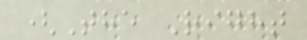(The Right
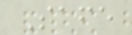Safe
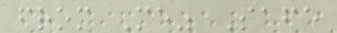from Me" Safe
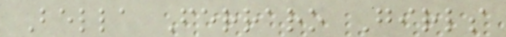Bella Ferraro Girls
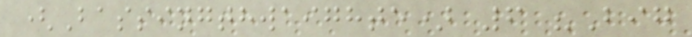(Bassingthwaighte) 6 "Big
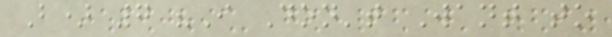B) 7 "I Don't Want to
